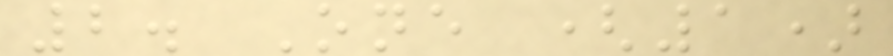2. One (1)
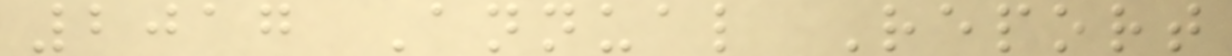2017 Annual Report
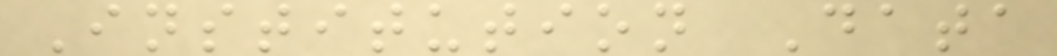Institution Data
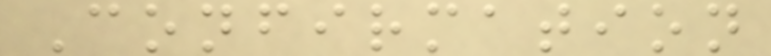Confirmation
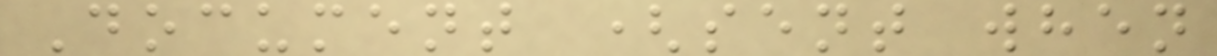Document (sent when
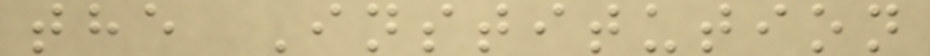the Institution
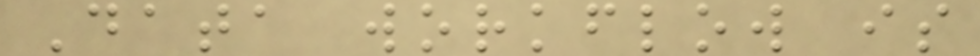Data workflow is
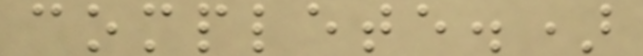complete.)
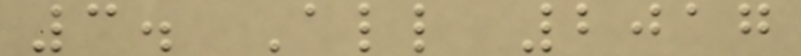3. All 2017
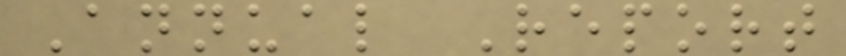Annual Report
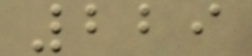229
